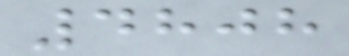4808
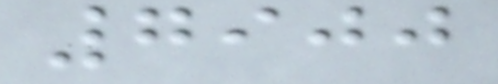7900
